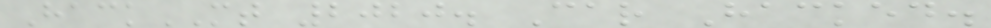HackMT 2020. Car Hacked.
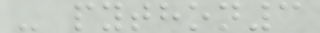- python3
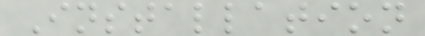Installation
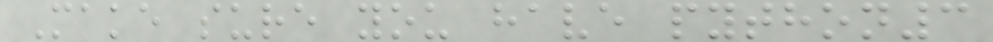Make sure you have python3
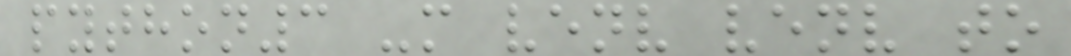python3 -m venv venv to
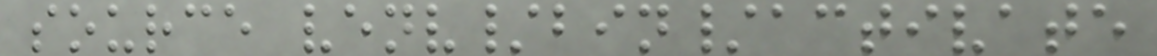source venv/bin/activate
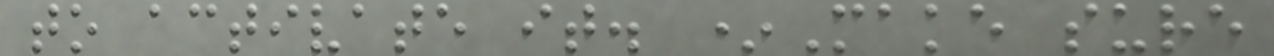to activate it. *Make sure
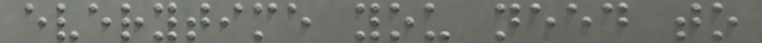everytime you need to
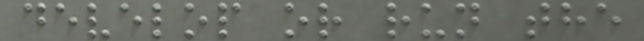develop or run the
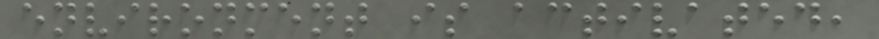environment is activated,
